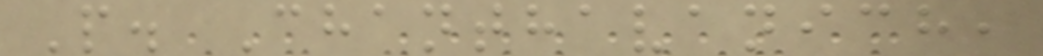P. Chanthavanich,
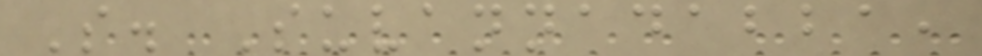S. Suvannadabba,
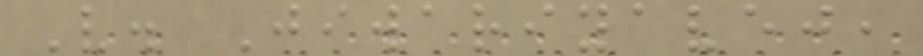V. Jiwariyavej,
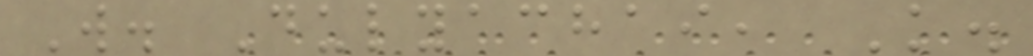W. Dulyachai, K.
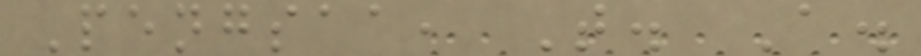Pengsaa, T. A.
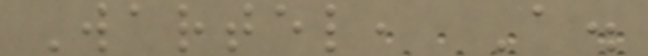Wartel, A.
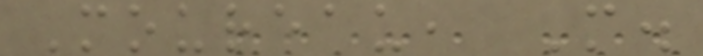Moureau, M.
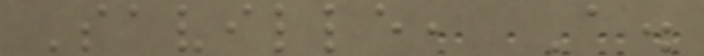Saville, A.
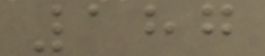187
